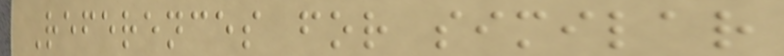References for similar
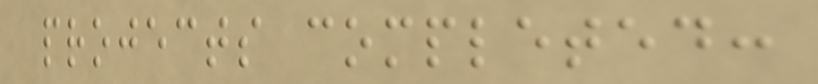projects completed:
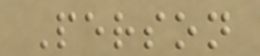Person
